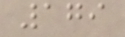179
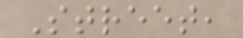Street,
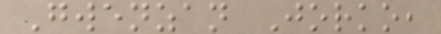Gwenzan Jorko,
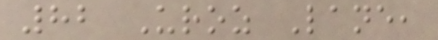82 Uroz Lane,
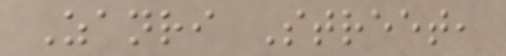Zanri Street,
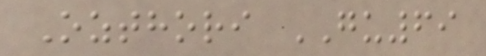Ozthori GU69
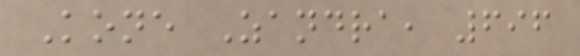Kone Zandra, 696
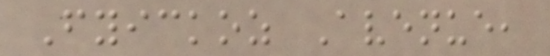Fyickoz Avenue,
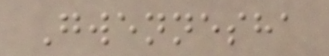Gwennesha
